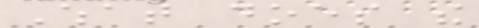What does the
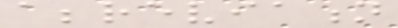abbreviation
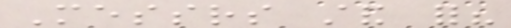Messrs stand for?
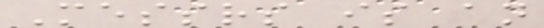Messrs is an
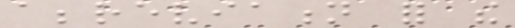abbreviation for the
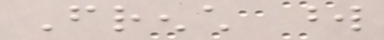French word
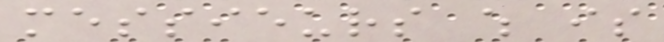messieurs which is
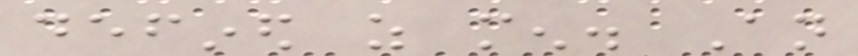defined as men. An
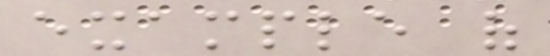example of
